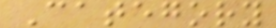Category
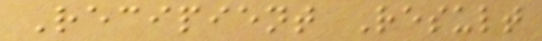Recipient Result
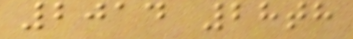2014 28th
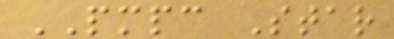PMPC Star
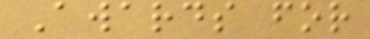Awards for
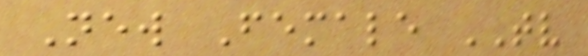New Female TV
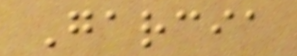Garcia
